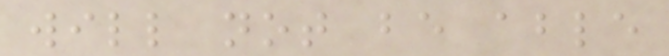will not be able
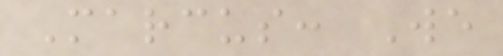Marcus: We
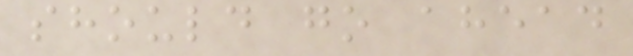should go ahead
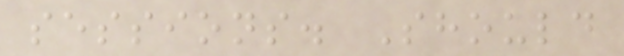sessions. Should
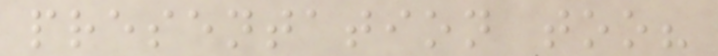presentation too?
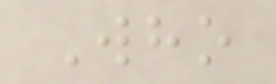Who
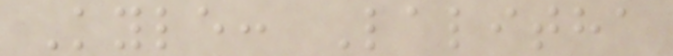Kyle: Lalitha
